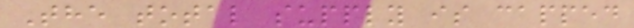The total supply is capped
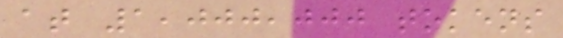at 1,000,000 tokens
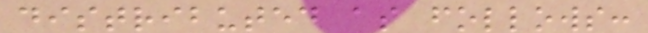distributed as follows:
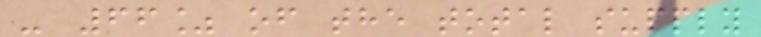- 66% of the total supply
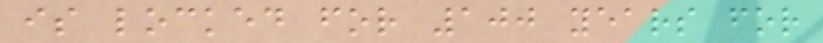is locked for 100 years for
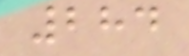284
